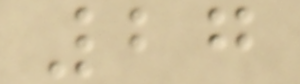27
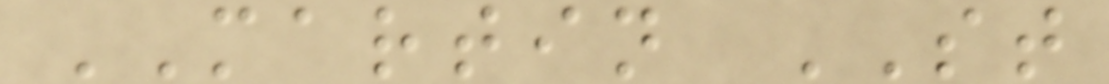MARTIN ST
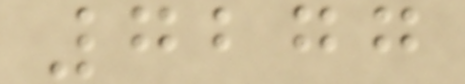7277
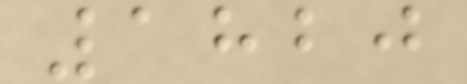1820
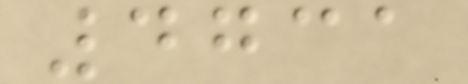4731
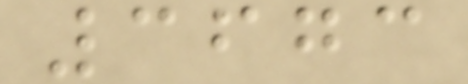3673
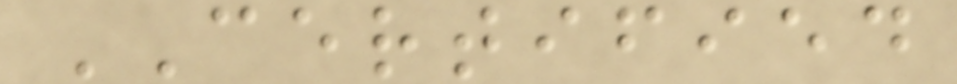CERTIFIED
